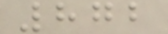872
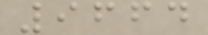9664
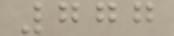777
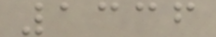1336
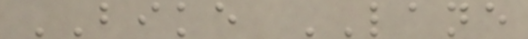BIKE LANE
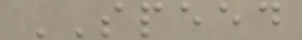SPEED
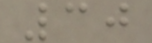30
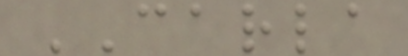CARLA
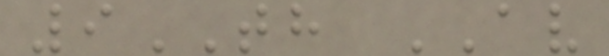9TH AV
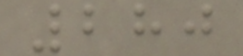280
